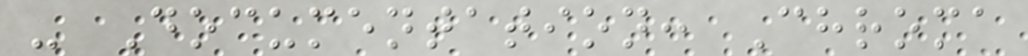- Documentation: Chroma
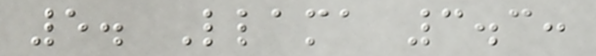5. Llama 3.3:
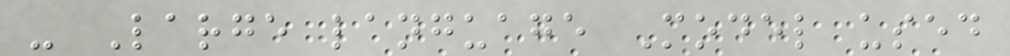- Large language Model used
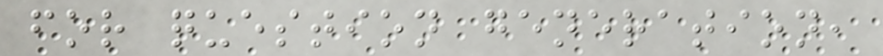for question generation,
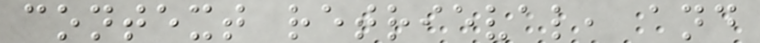context retrieval, and
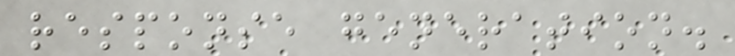response generation.
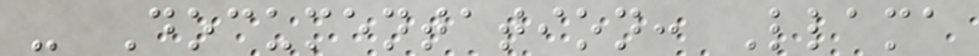- Documentation: Llama
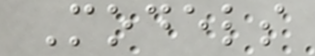Models
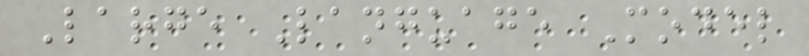Large Language Model
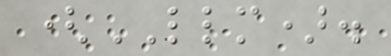(LLM).
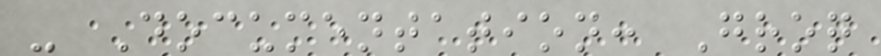- Documentation: Groq
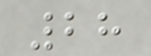28
